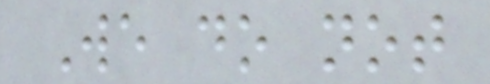We do not
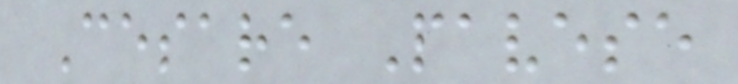Cesare Pavese
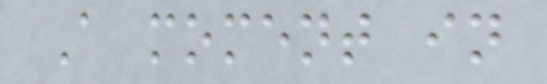A moment in
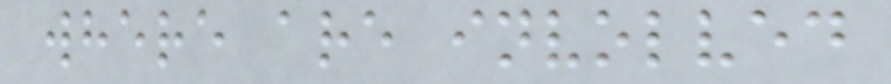where are involved
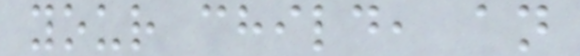your child, an
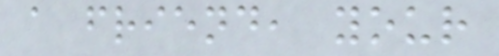a friend, your
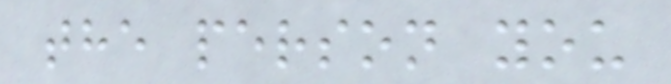the person you
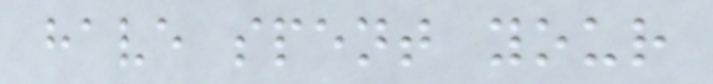have spent your
